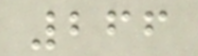266
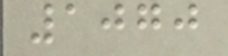1070
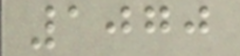1070
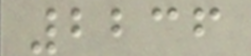2236
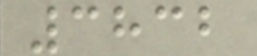3832
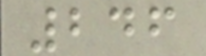246
